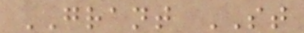GRANT ST
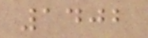1402
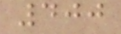400
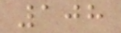108
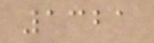1321
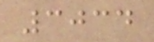3034
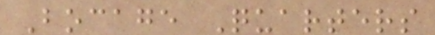Bocage Quarters
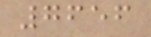7656
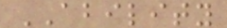ABILITY
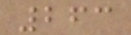263
